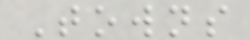Towns
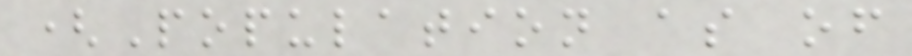(Population as of
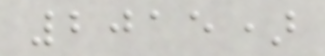2015)
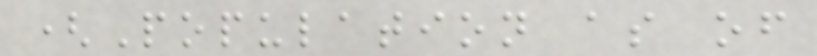(Population as of
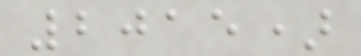2015)
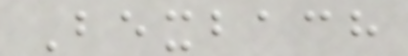Bexbach
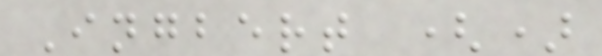Ingbert ()
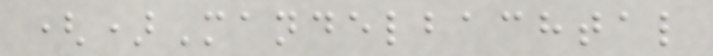()Mandelbachtal
